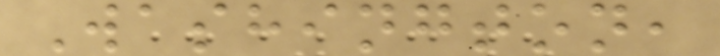Washington,
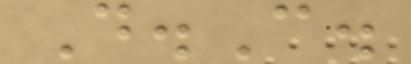D.C.
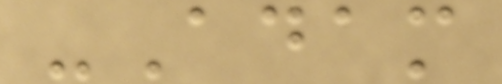-Adam
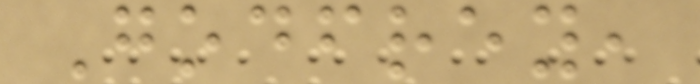Godfrey,
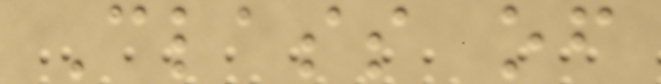Class of
